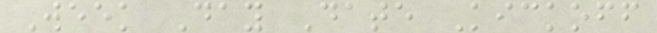Week Day Date Kickoff
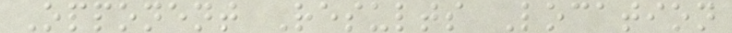Opponent Results Location
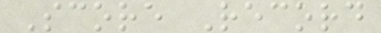Score Record
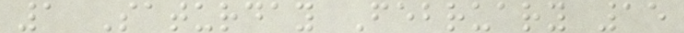1 Saturday February 15
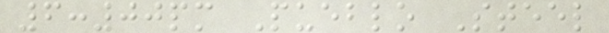6:00pm Pueblo Steel
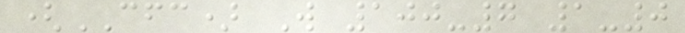(CFC) W 100-7 1-0
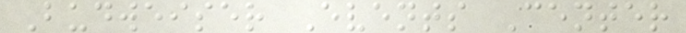Budweiser Events Center
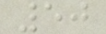50
